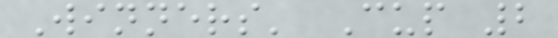Winners' Cup 2
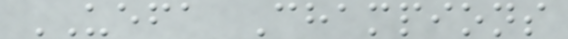UEFA Champions
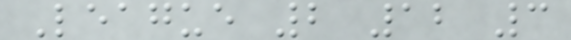League 2 12 3
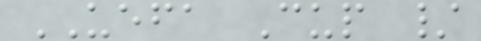UEFA Cup /
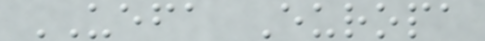UEFA Europa
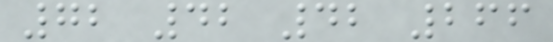72 42 42 266
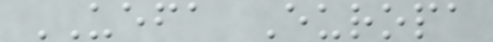UEFA Europa
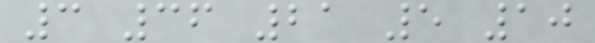3 36 21 5 10
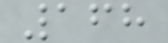168
